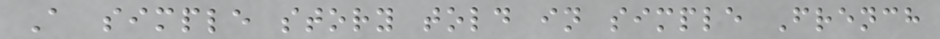A simple story told in simple French
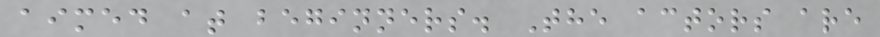aimed at beginners. The actors are
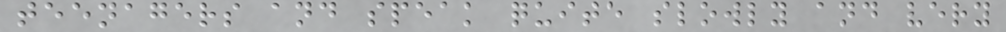teenagers and speak quite slowly and very
